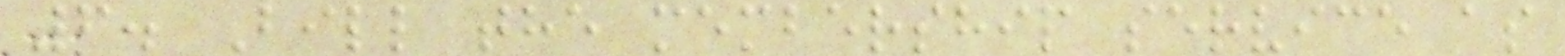6. Bill the membership service as
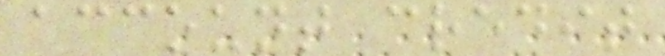account credit
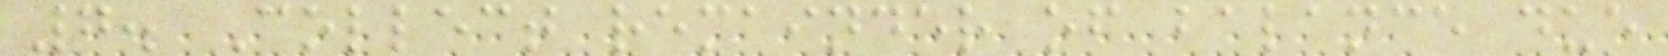7. Collect remainder of balance due
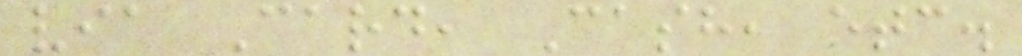via Card, Cash, etc.
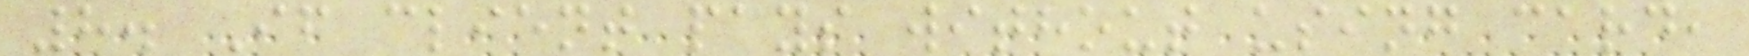8. If client pays without using card,
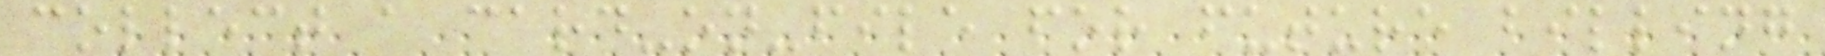collect a card-on-file for future billing
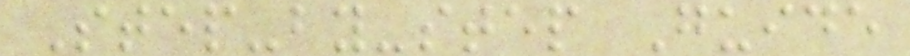Step-by-step Guide
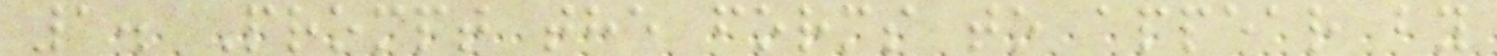1. Prompt the forms to appear by
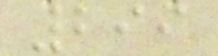299
